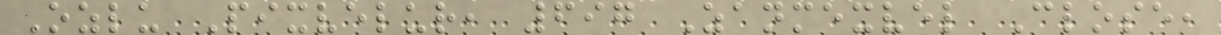Ozlu Pixvelur, 697 Zanmexvel Close,
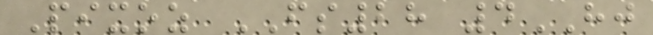Pixoz FS28 4HJ
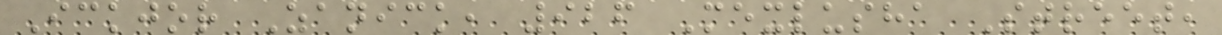Ickjor Zanick, 926 Mexlusha Street,
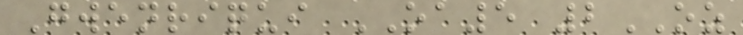Gwenriqui OA5 2OZ
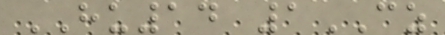HU14 1CZ
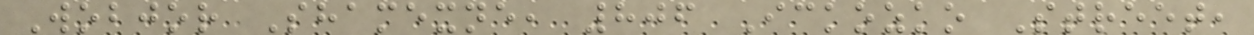Wobjor Shamexne, 806 Ickozko Street,
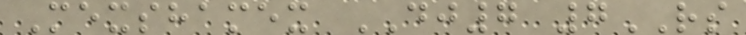Mexshamex DJ7 7RS
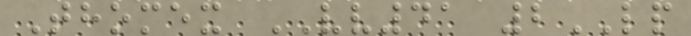Thomex VV41 2LP
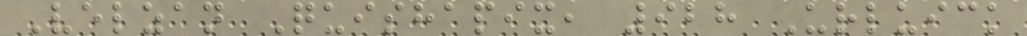Velzan Quishapix, 928 Urluick
